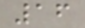16
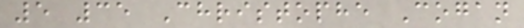5 35 Christophe Cogan
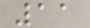11
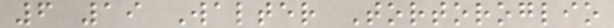6 19 Walter Tortoroglio
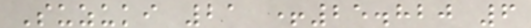Suzuki 21 +25.820 6
